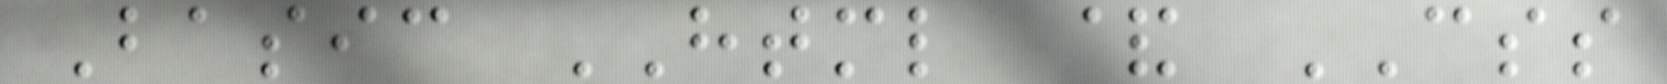Basic HTML & CSS
